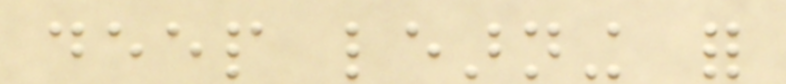deep learning for
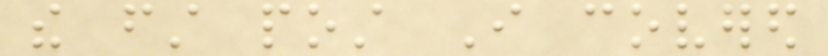the first post I covered
